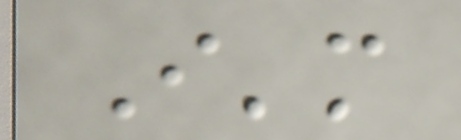I'm
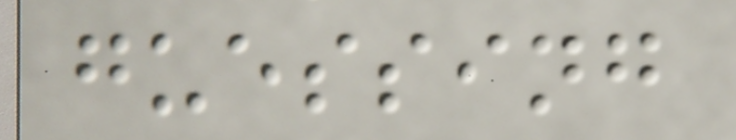guessing
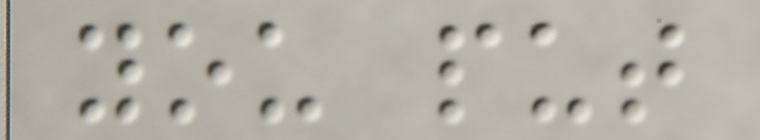you put
